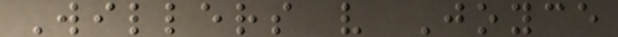Willers v Joyce
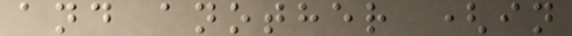and another (in
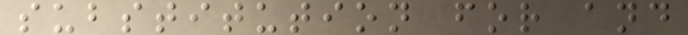substitution for and
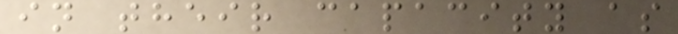in their capacity as
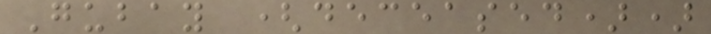Gubay (deceased))
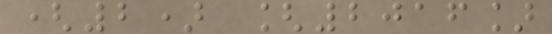(2) [2016]
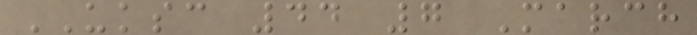UKSC 44 7 March
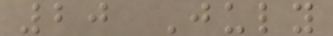20 July
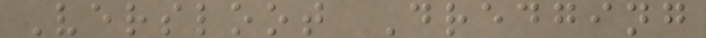Versloot Dredging
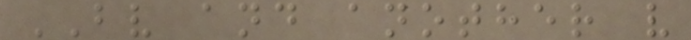BV and another v
